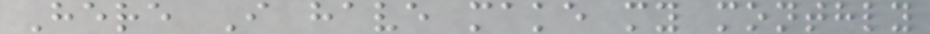Here I have make my monthly
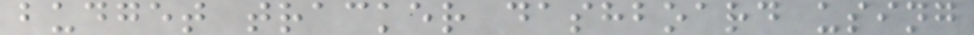budget tracker dashboard using
